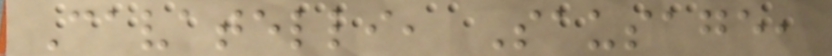Cavatelli, Sausage,
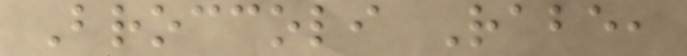Broccoli Rabe,
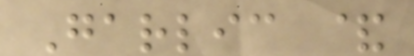Garlic &
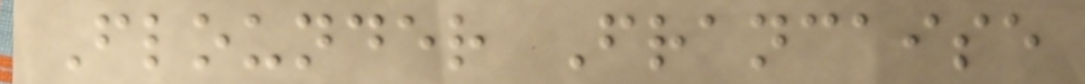Flounder Francaise
